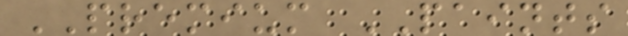PREMIUM PAINTS
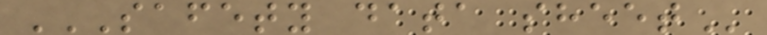SAFETY DATA SHEET
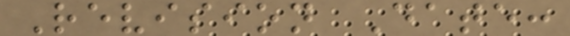Revision Date:
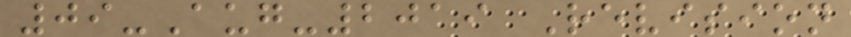09-Aug-2019 Revision
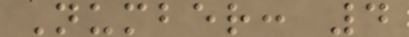Number: 4
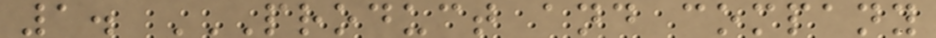1. PRODUCT AND COMPANY
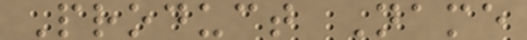Product Name
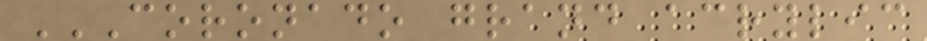CORONADO GRAND ACRYLIC
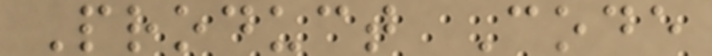Product Code
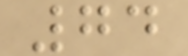74
